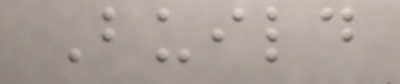Build
